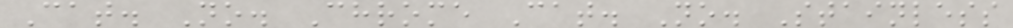Cat. No. Chrome Cat. No. Stainless
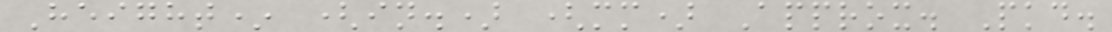Height* (in.) (mm) Approx. Pkd.
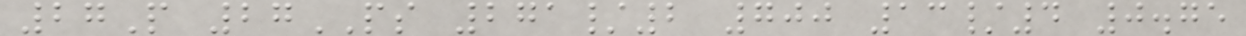27P 27PS 271/2 700 13/4 0.75
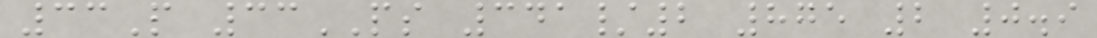33P 33PS 341/2 875 2 0.9
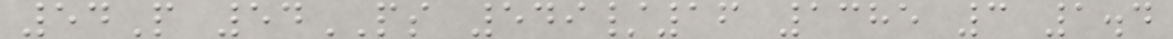54P 54PS 549/16 1385 3 1.4
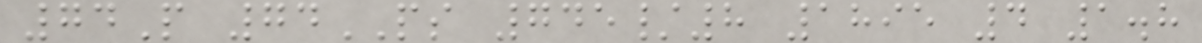74P 74PS 745/8 1895 4 1.8
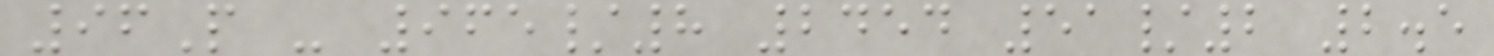96P - 965/8 2454 51/2 2.5
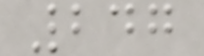247
